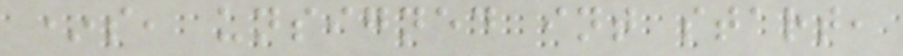*s, unsigned int start,
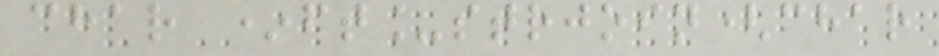char *ft_strjoin(char
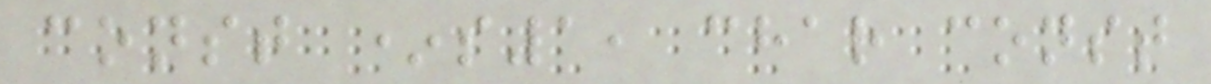const *s1, char const
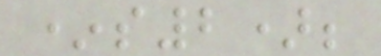*s2);
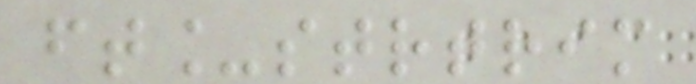ft_strtrim
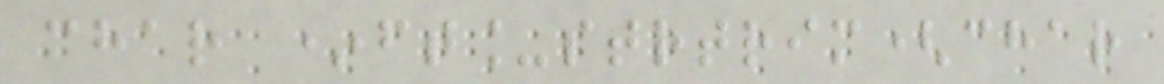char *ft_strtrim(char
